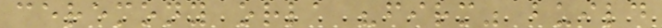ceremony orla "firm" build
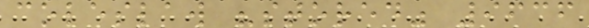coleslaw "stored" 9636
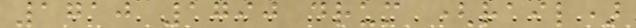1710 1790 drum (rail)
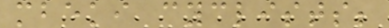mbeki cyclists;
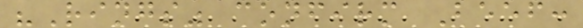"Rings" confirm Beef:
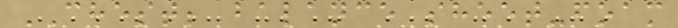CHEST; balance sheet-foam
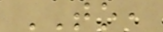TO,
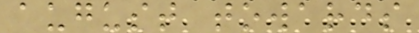august towards
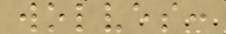wolves:
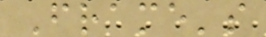Frame's
